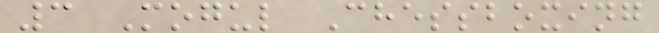3 Mogul Chessboxing
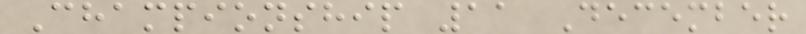Championship 11 December
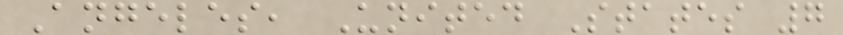Angeles, United States 7
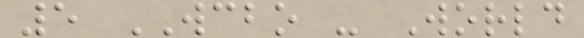5 WCBO - World
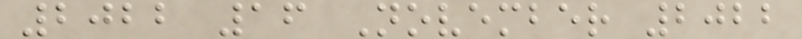2022 16 November 2022
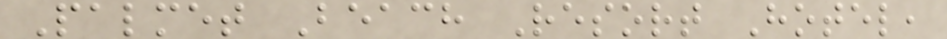Palmet Beach Resort Hotel,
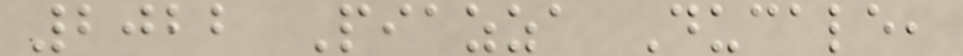2022 Piazza Ducale,
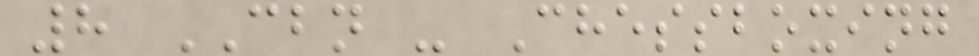8 CBN - Chessboxing
